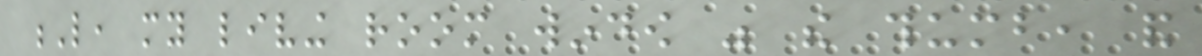L, my living room window was the thumb, and
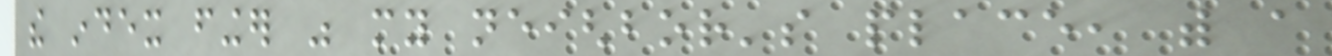the index finger was my neighbor's place, with a
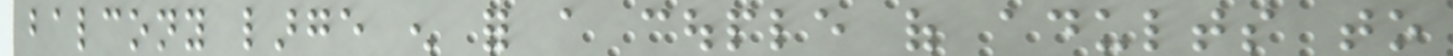balcony large enough for a couple of adults to
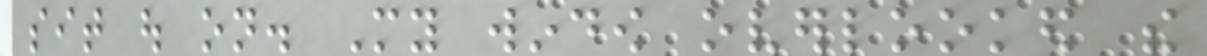sit out on. My window overlooked the
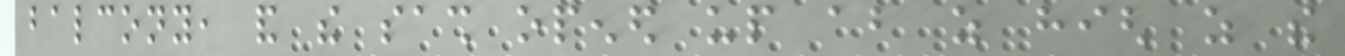balcony, and the sash opened up about as high as the
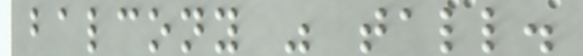balcony was tall.
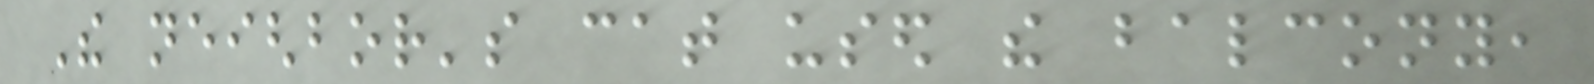The neighbor's cat used the balcony,
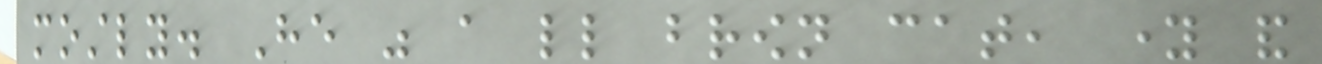mostly. He was a little brown cat, young and
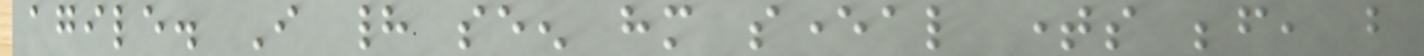agile. I had seen him several times before, but
